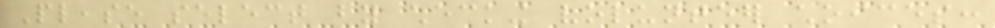Please select by checking volunteer choices:
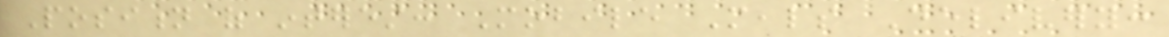Position of interest: Mobile Meals Delivery:
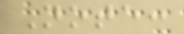Note:
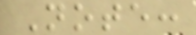Note:
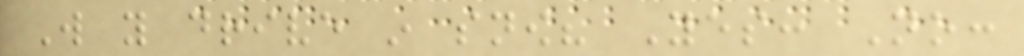Will you drive in snow? Yes: No:
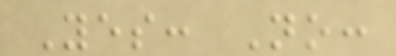Yes: No:
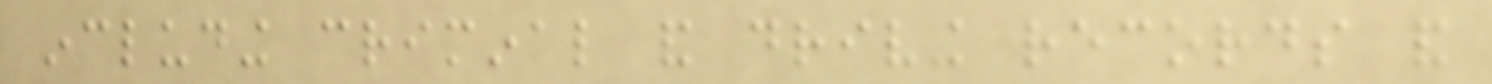including criminal and driving records and
